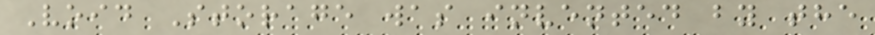Void Storage was invented by the
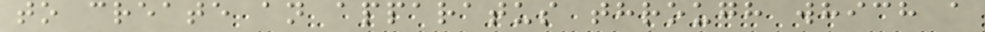to create an apparatus through which a
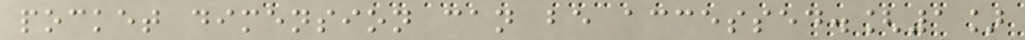pocket dimension can be accessed.[1]
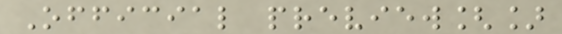Official preview[]
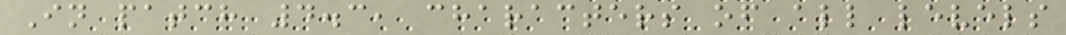In patch 4.3, characters of all levels
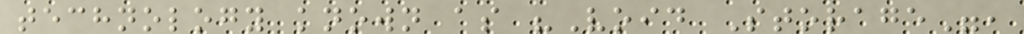technology known as "Void Storage",
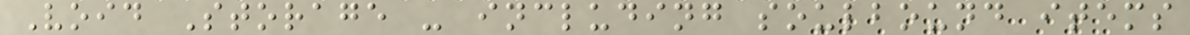Void Storage - including soulbound items
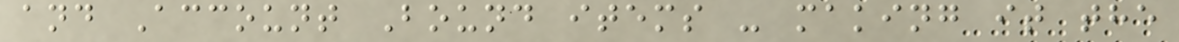and Account Bound items - making it the
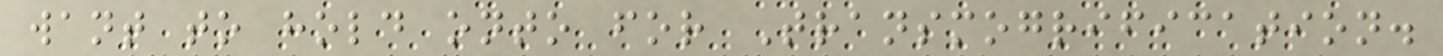want to hold onto for Transmogrification.
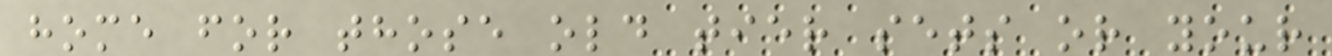home for those old tier sets or your
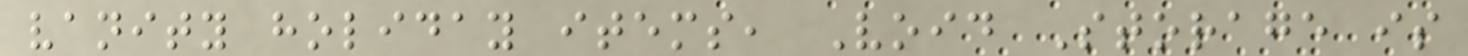vanity holiday items, Void Storage is
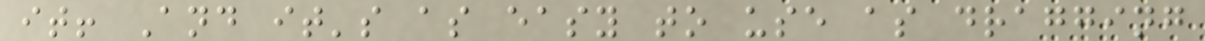it! And it's as easy to use as dragging
